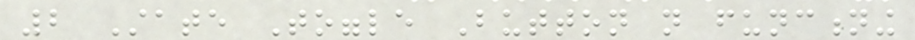2 State Toggle Button not functioning
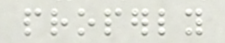properly
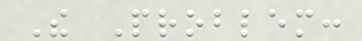The Problem:
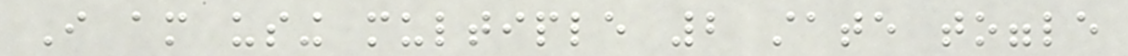I am using multiple 2 state toggle
